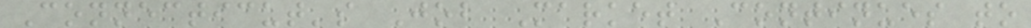Connecticut's Job Market Continues to
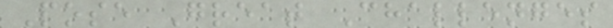Pose Great Challenges
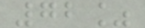72%
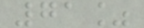71%
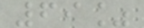69%
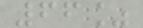66%
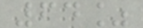64%
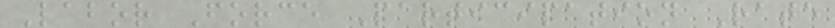Labor Force Participation Rate
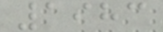1983
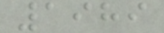1989
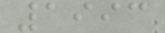1993
